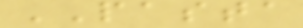PASTA
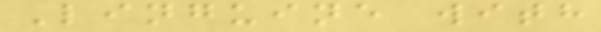Linguine with
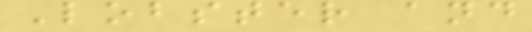Lobster and
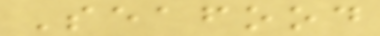Seafood
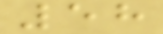58
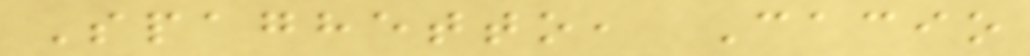Spaghetto, Cacio
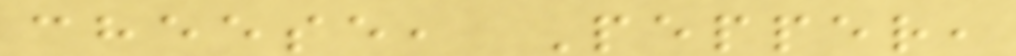cheese, Pepper,
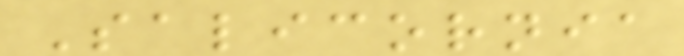Salicornia
